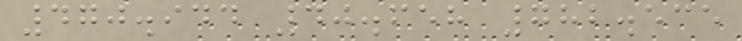470.944 40.658 782.535
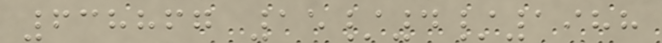638867 15/4/1988
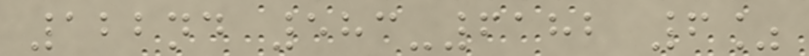122nd 583-6182 6%
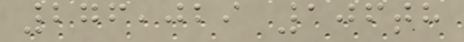276,029 106th
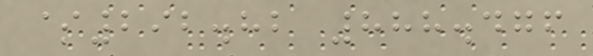$292.82 888.476
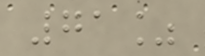71%
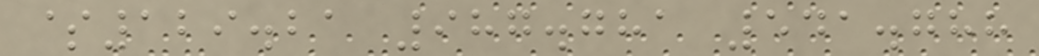$129.21 987.781 541.788
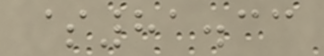$81.33
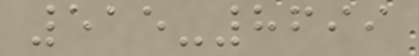515-8699
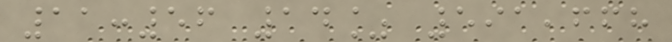11:56 14% 591,668
